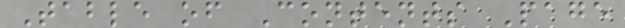Table of Contents Page
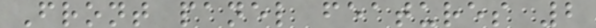Front panel features 2
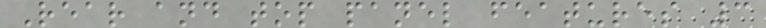Rear and top panel features 3
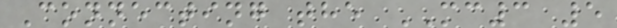Connecting the MC3 5
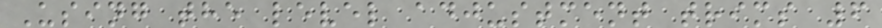Using the level adjustment trims 6
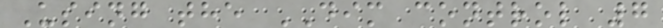Using the DIM control 7
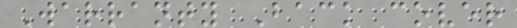Warranty Back cover
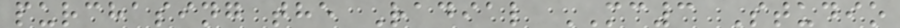purchasing the Radial MC3 Studio
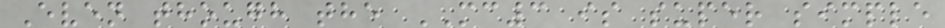Even though the MC3 is super simple
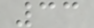33
